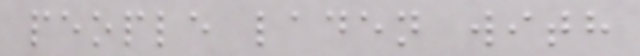people laden with
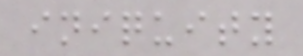iniquity
